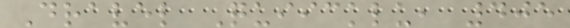Dravel Quiicklu, 405
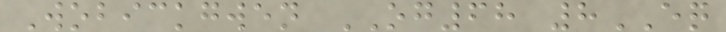Wobickgwen OG68 8EQ
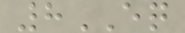8EQ
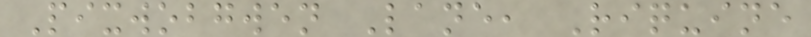Pixwobgwen Lane, Riquine
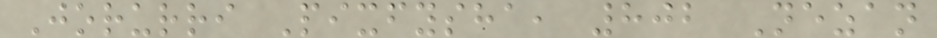Jorurri Pixfysha, 802 Nezan
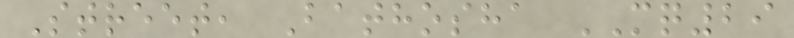Street, Bathosha MQ29
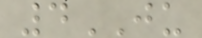4JU
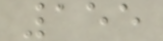155
